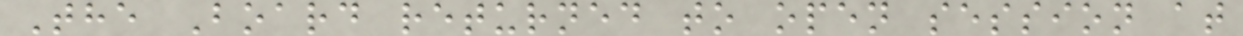The Board returned to open session at
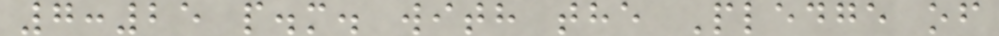7:25 p.m. with the Pledge of
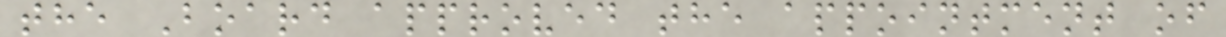the Board approved the appointment of
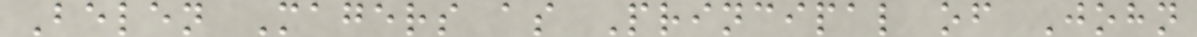Belen Magers as Principal of John
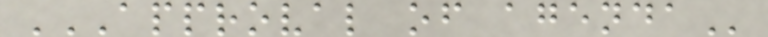APPROVAL OF AGENDA
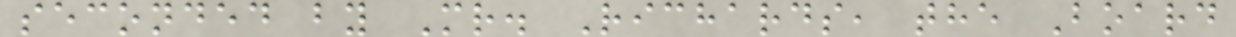seconded by Mr. Richards, the Board
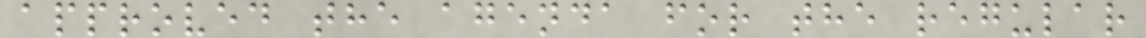approved the agenda for the regular
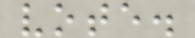vote.
